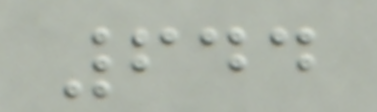644
